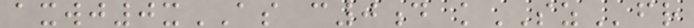axwj0xAS c0d kSZfr
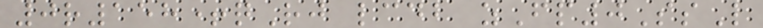0r158+qRj lcdb zFp0SsL
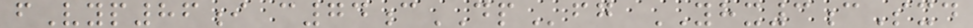fVyp86i c74cDPfg YHX3cSxd
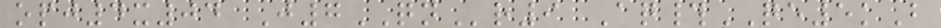opj4x04 J7QNr9 Aq#QE5kB
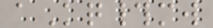aKq#mw
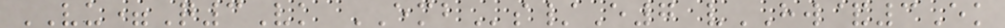VU=Q3Vk EMBs/E7 vHW&3Ek
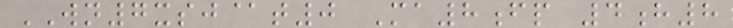WN7xsj@t0 Ma8fp 4h8
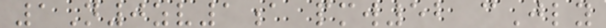1N0zv1a pmw52 cJly
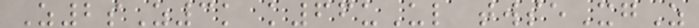Z2sZ3k k66uUl twseXgZ
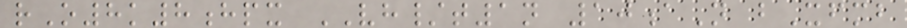rO8k8hpx VH/t1n 10aN bXfmb
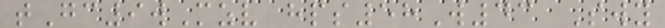tGc9wMzv hps58W43 Swy
